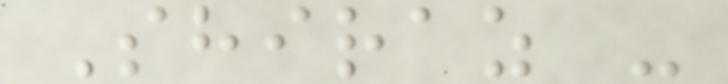Shiraz -
